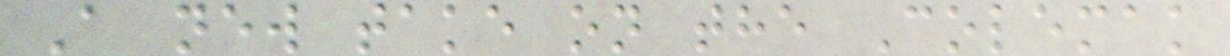A new take on the Colemak
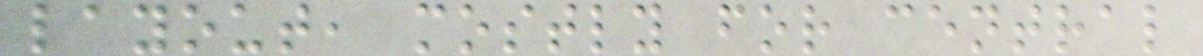layout, mostly for central
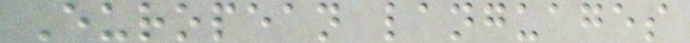European languages
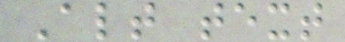Alt text
